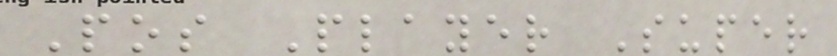Pos Player Super
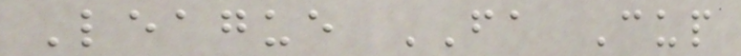League FA Cup
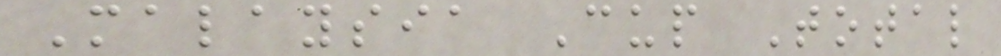Malaysia Cup Total
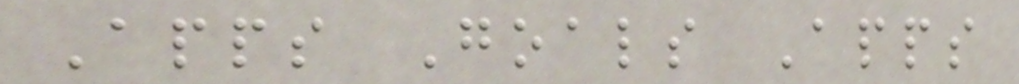Apps Goals Apps
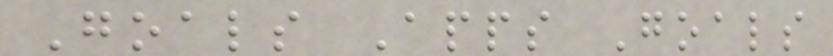Goals Apps Goals
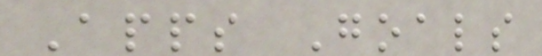Apps Goals
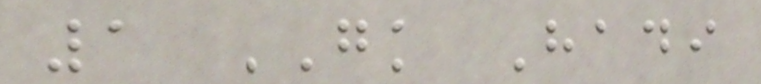1 GK Hadi
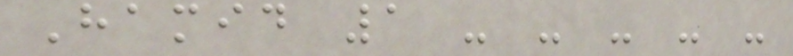Hamid 1 - - - - -
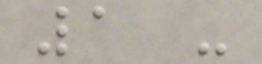1 -
